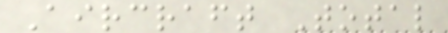Aircraft Total
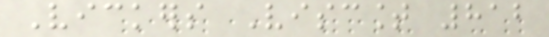Vickers Viscount 812
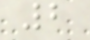2
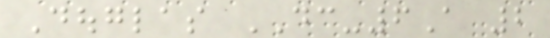Douglas DC-6A 2
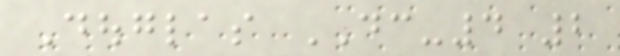Douglas DC-4 2
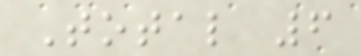Total 6
